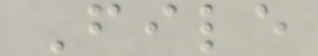File
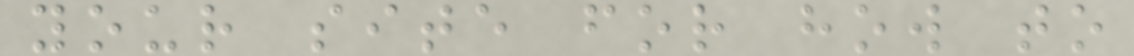your site for how to
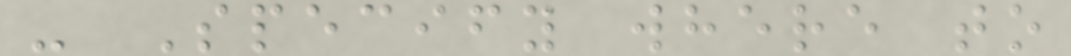- Specify where to
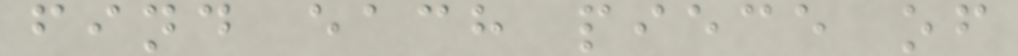find each piece of
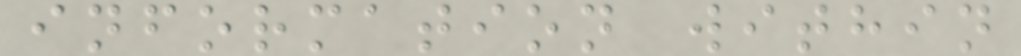information within
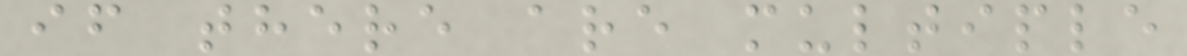if there are multiple
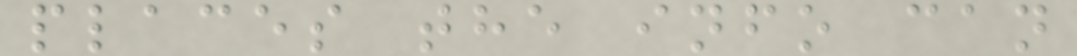places the info can
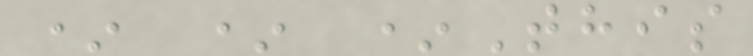* * *This
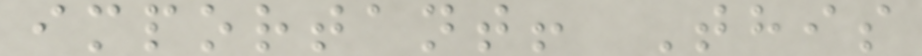important! This
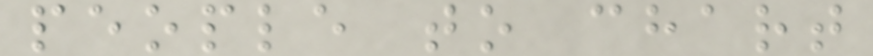people to chart
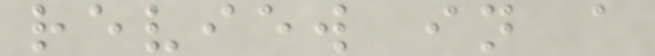review in a
